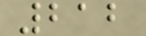212
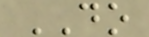DO
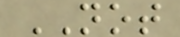NOT
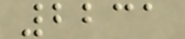2231
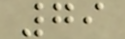79
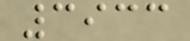3933
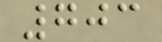703
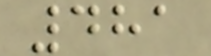481
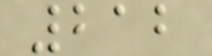212
